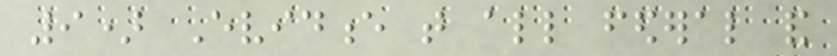9) Evidence that all federal and
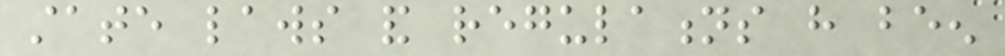state laws and regulations have been
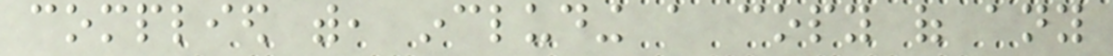complied with, including a copy of any
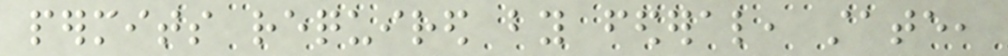permits required by federal, state,
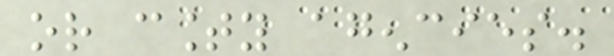or county agencies.
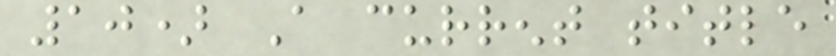10) A current title
